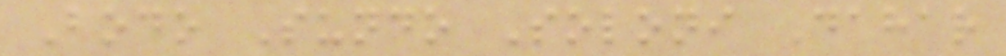Bodo Sundo Soloni Dahar
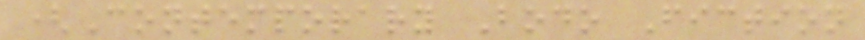(Contemporary Bodo Fiction
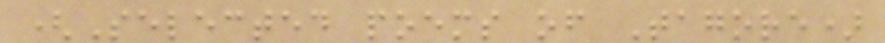(Selected poems of Tagore)
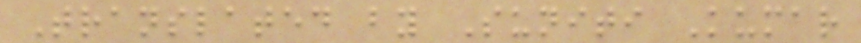Translated by Suniti Kumar
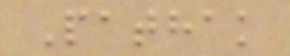Pathak
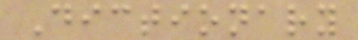Dictionary
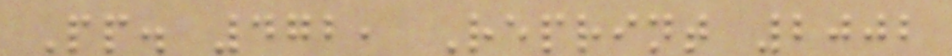Pp. 472, Reprint 2002
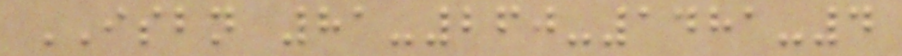ISBN 81-260-1481-4
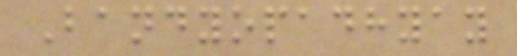Bandyopadhyay
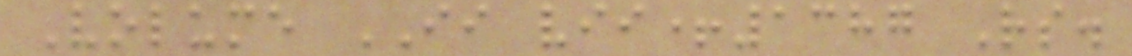Volume II vii+1387 Rs.
